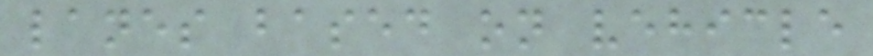lanes based on vehicle
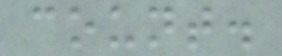count.
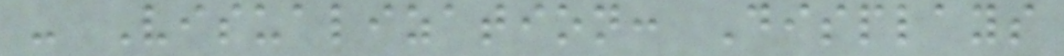- Visualization: Displays
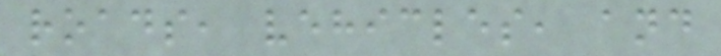roads, vehicles, and
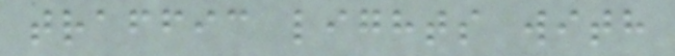traffic lights with
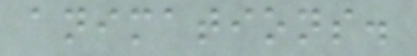animations.
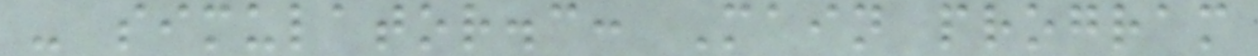- simulator.c: Main program
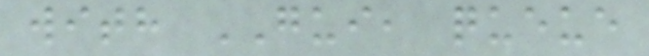with GUI, queue
